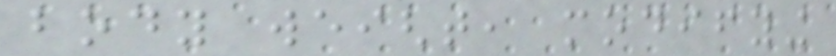body weight, modifying
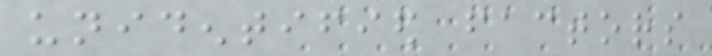unidentified factors
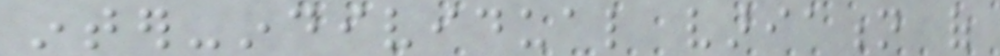inter-individual variation of
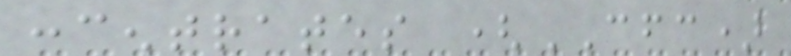concentrates (CFC)
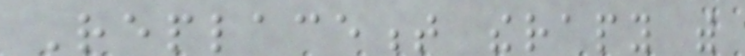Replacement therapy with
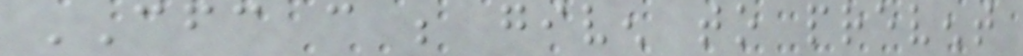CFC can be given to prevent
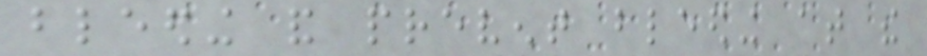bleeding and prevent bleeding at the
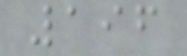196
